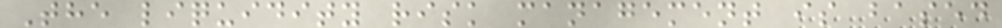The liquidity risk management is based
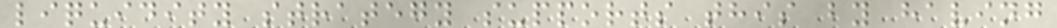liquidity strategy supports this by having
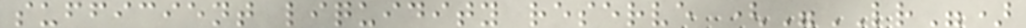sufficient liquidity reserve ("LR")
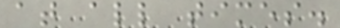at all times.
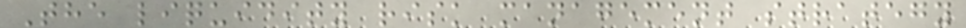The liquidity risk management strategy
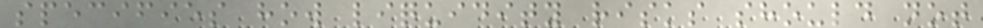specifies how liquidity risks should not
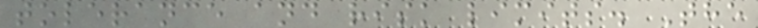tolerance and risk limits. The
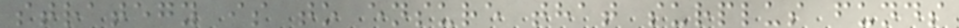strategy is to ensure that surplus funds
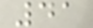41
